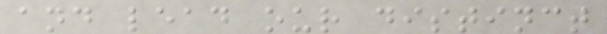and lead our distinct
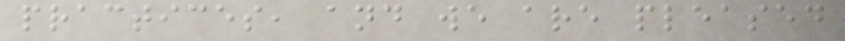practices, and we are pleased
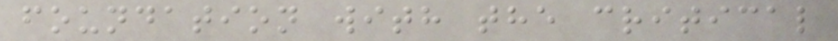foundation with the critical
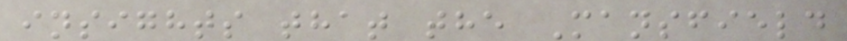insights that the Mansfield
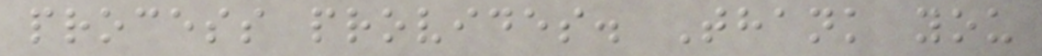process provides. Thank you
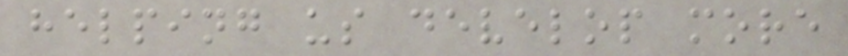helping us develop more
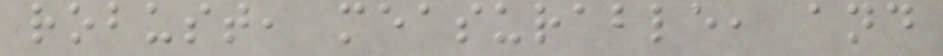robust, measurable, and
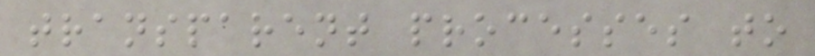transparent processes to
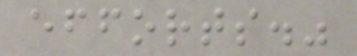efforts."
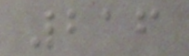216
